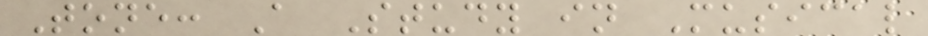Tone: A Study in Musical
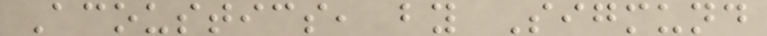Acoustics, by Sigmund
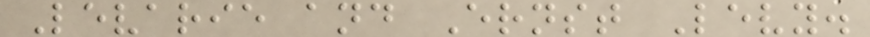Levarie and Ernst Levy.
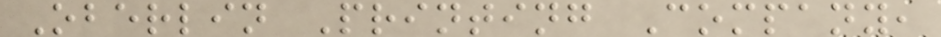Oberlin Printing Company,
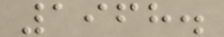1968.
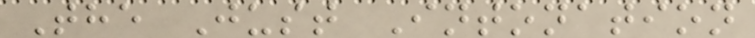The Just Intonation
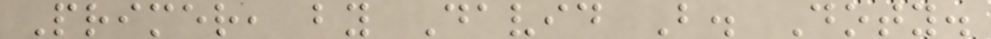Primer, by David B. Doty.
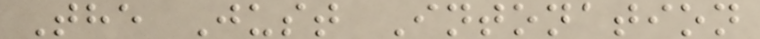The Just Intonation
